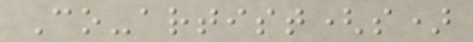Co-artist(s)
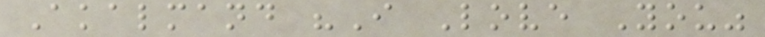Akalmand "I Love You"
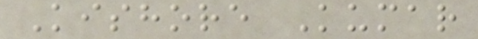Kishore Kumar
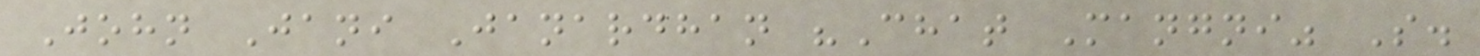John Jani Janardhan "Chat Mangni" S.
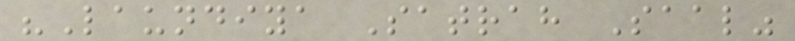"Laundiya Satrah Saal"
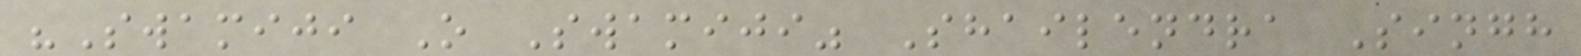"Swamiji O Swamiji" Shailendra Singh
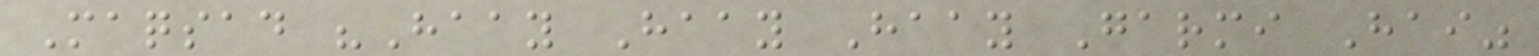Maqsad "Haay Haay Haay Garmi Hai"
